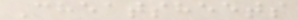Cheatsheets
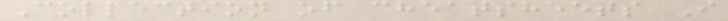Collection of cheatsheets I
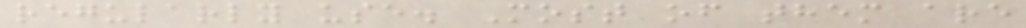regularly use. Most of them are
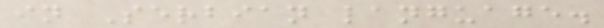in Serbian language.
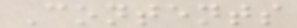Contents
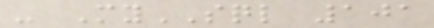- MySQL 101
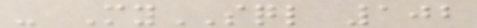- MySQL 102
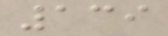139
